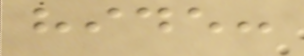hide:
